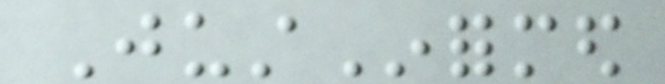JustInformed
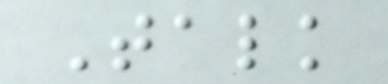Talk
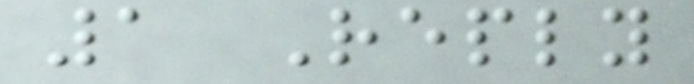1 Reply
